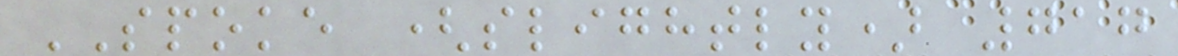SPOKE (slightly) 717
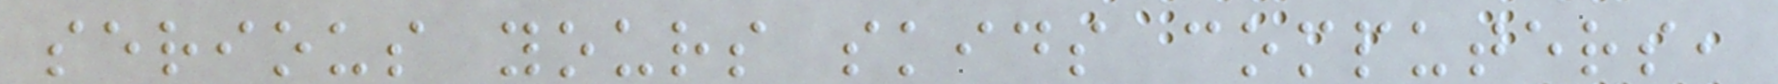serious yours skids computers,
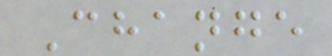Change
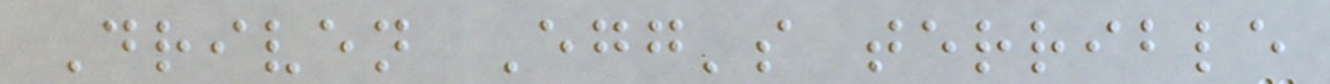Driven Egg's terrible
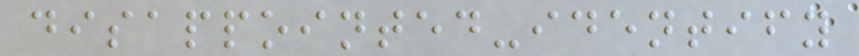disappointed-identify
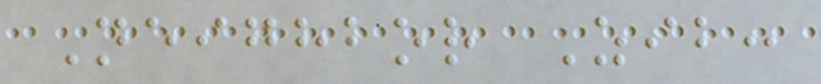Neighbor Zib:
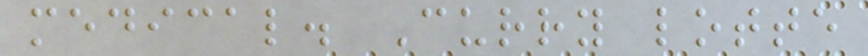medical. Curry lotte
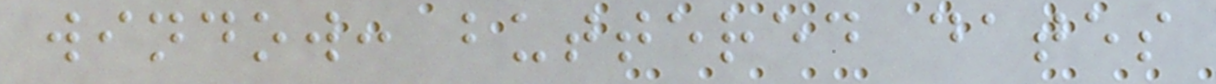window: buttered dates
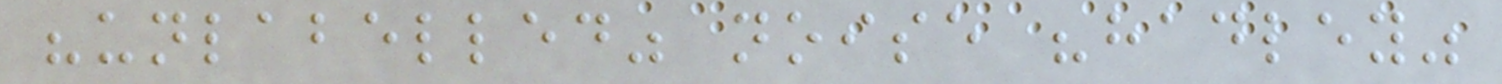"unlabelled" noise "hadley"
